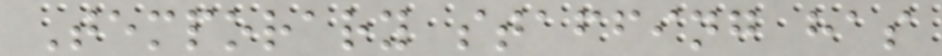Temporary staffing has
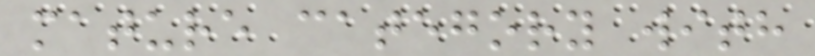mature category with
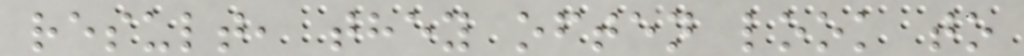result, they often look to
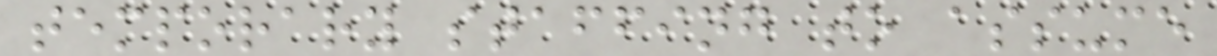temporary staffing to assume
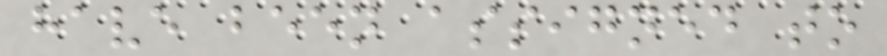have been assigned to
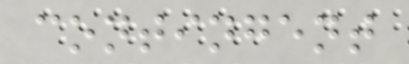contingent
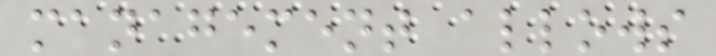management allows
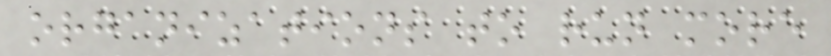organizations to run more
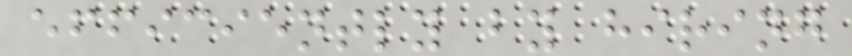efficiently by hiring
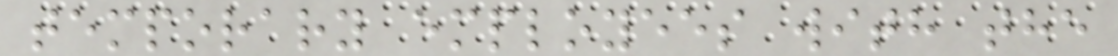temporary employees with the
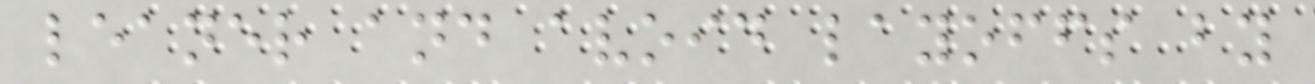leaner and avoid layoffs by
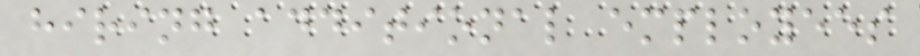hiring additional employees
